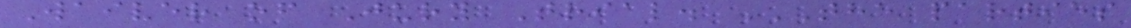Waiver of Jury Trial. THE PARTIES
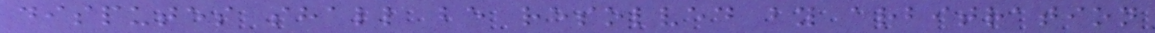disputes shall be resolved by arbitration
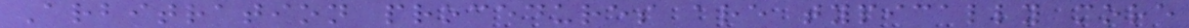Arbitration procedures are typically more
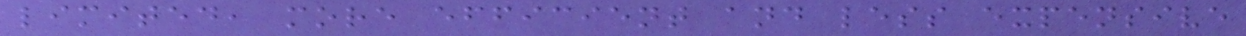limited, more efficient and less expensive
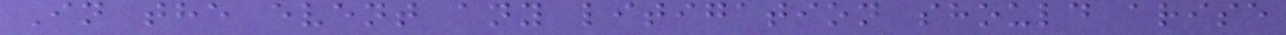In the event any litigation should arise
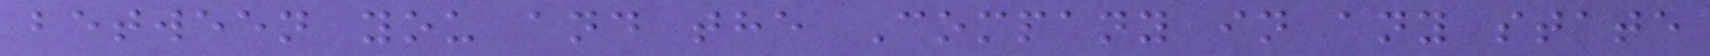between you and the Company in any state
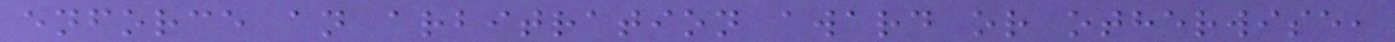enforce an arbitration award or otherwise,
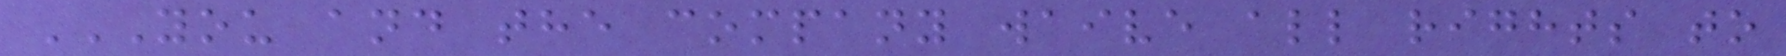YOU AND THE COMPANY WAIVE ALL RIGHTS TO
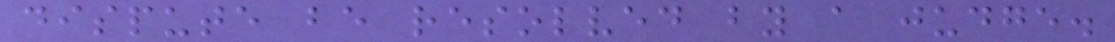dispute be resolved by a judge.
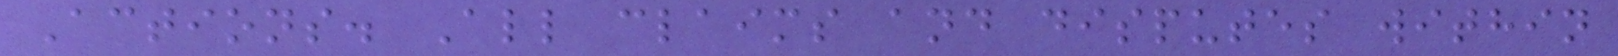Actions. All claims and disputes within
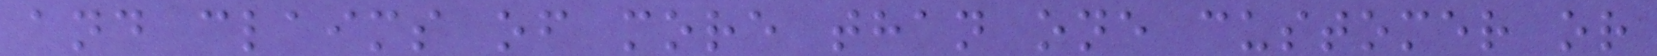and claims of more than one customer or
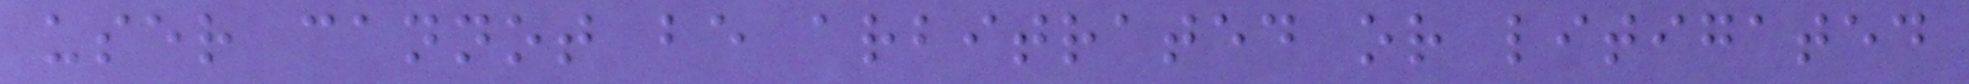user cannot be arbitrated or litigated
